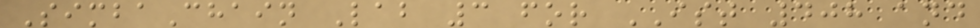SimbaChain Lab 3 for IST 408 and
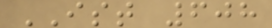IST 608
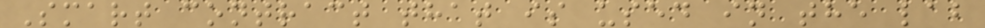Smart contract that is used in the lab
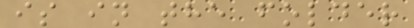is in the folder
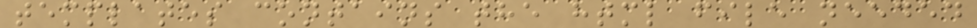templates contains the html file needed
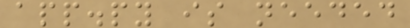app.py is needed
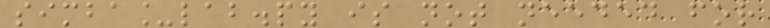simba_lab.py is not needed for
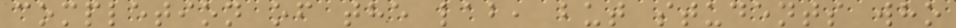completion of the lab, but students who
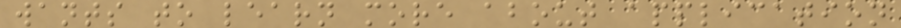wants to learn more about application
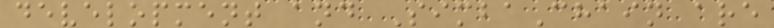development and SimbaChain are
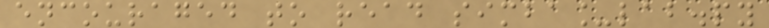encouraged to read simba_lab.py
